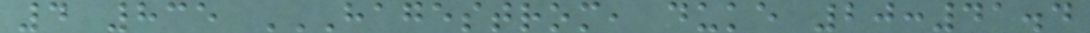4 835 HAGESTROM, DUKE 20:41.4
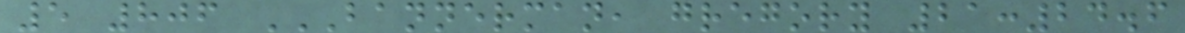5 806 BANNERMAN, GREGORY 21:24.6
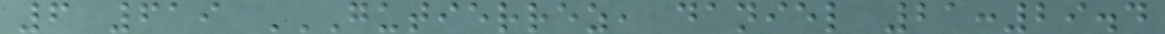6 619 GUTIERREZ, DANIEL 21:29.4
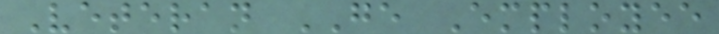Veteran GE Employee
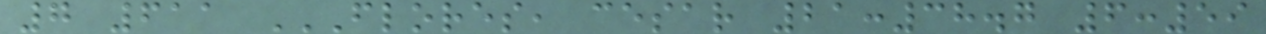7 611 FLORES, CESAR 21:38.7 6:59
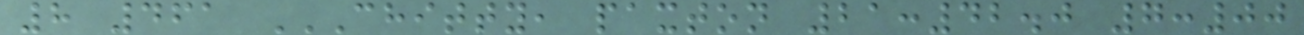8 461 CHITTY, PAXTON 21:42.0 7:00
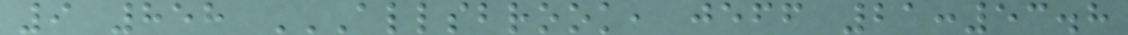9 858 ALLSBROOK, JEFF 21:53.8
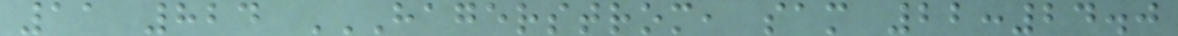11 824 HAGERSTROM, SAM 22:24.0
